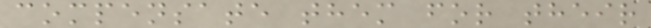compensate them for their
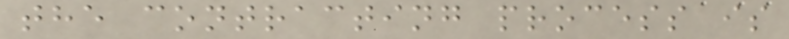the contracting process is
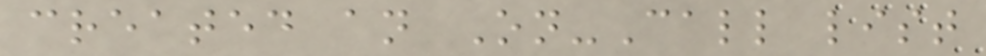created an On-Call list
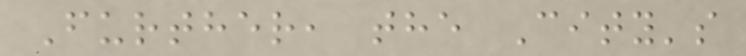Further, the City's
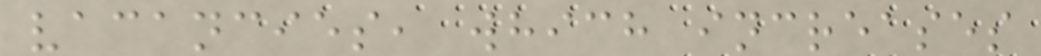vacancies, which increases
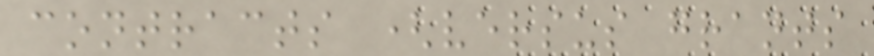contracts (versus grants
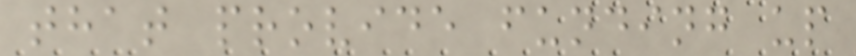that provide funding up
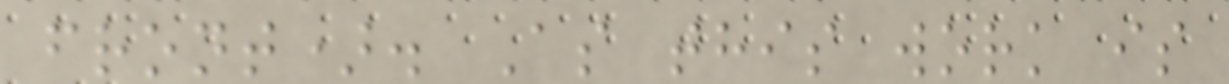front). As this work is
